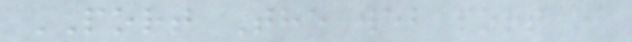PORT The web port of
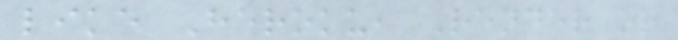like Heroku, Render or
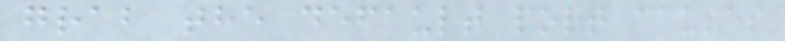grab the default port causes
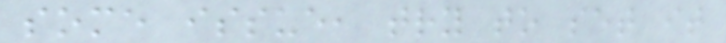some issue, try to set it
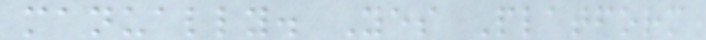manually. Yes Platform
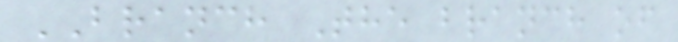BRANCH The branch of
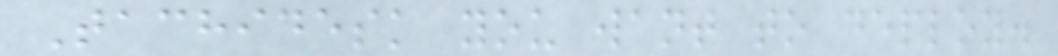Tachidesk you want to deploy.
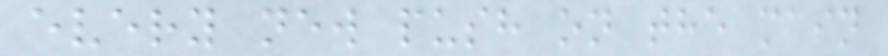every new push on the main
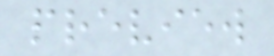preview
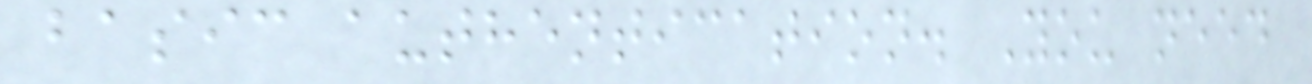basic authentication. You need
